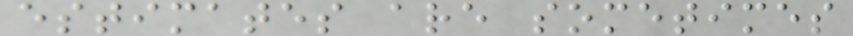estimates are sometimes
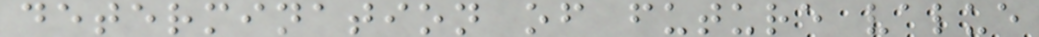determination of future value
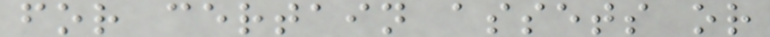for certain assets or
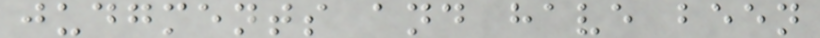judgments and have been
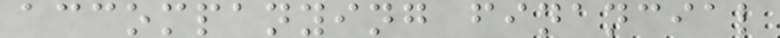accompanying financial
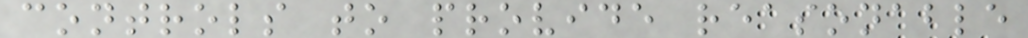controls to provide reasonable
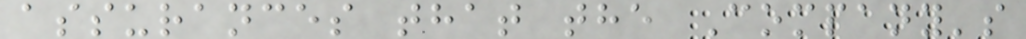assurances that the Company's
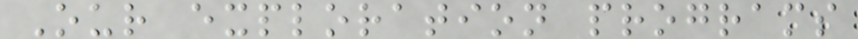Our exploration programs
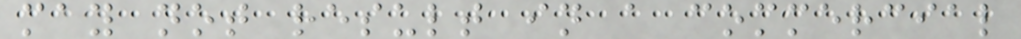may not result in a commercial
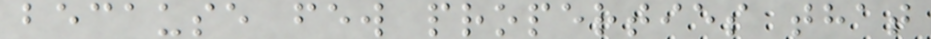because few properties that
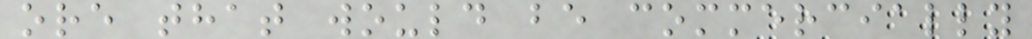ore that would be commercially
